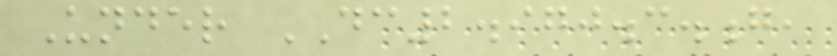Under DC2.970.3.g,
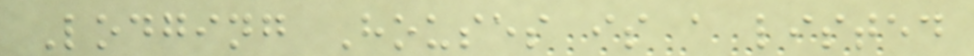Lodging Houses is a listed
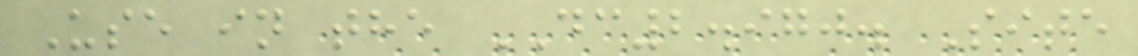Use in the DC2.970. Site
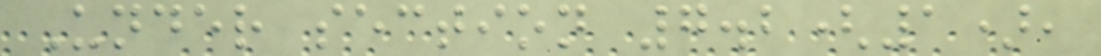Under section 7.2(1),
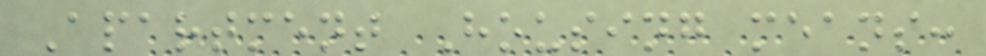Apartment Housing means:
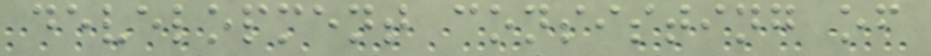development consisting of
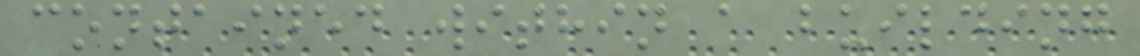contained within a building
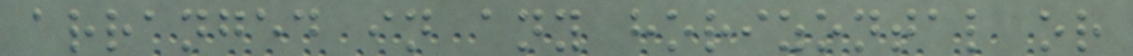arranged in any horizontal or
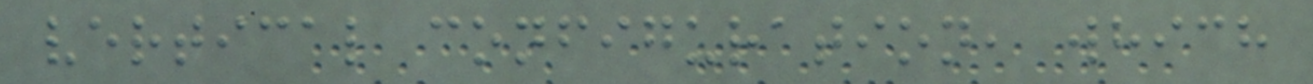vertical configuration, which
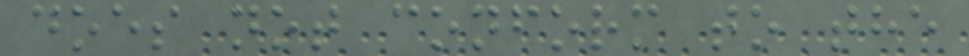does not conform to the
